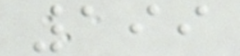199
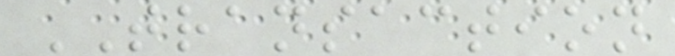TRANSACTION
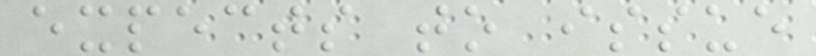expects to issue
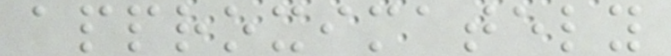approximately
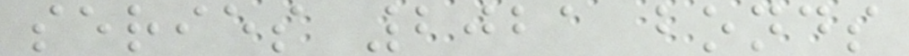series 2021 bonds
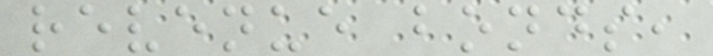revenue bonds,
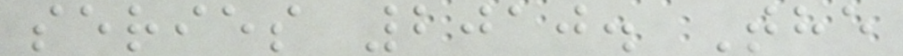series 2010. The
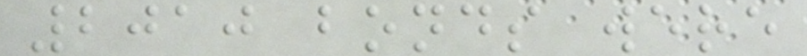2010 bonds were
